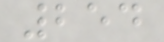254
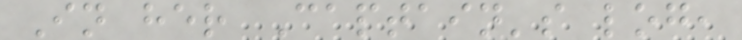In her Captain's log,
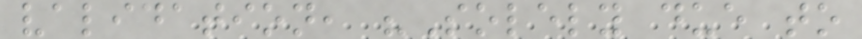validation, "Solely due to
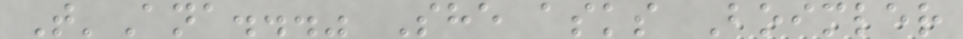T'Ana..." She asks Boimler
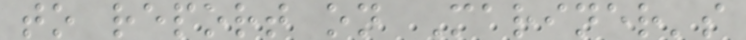to report on Mariner's
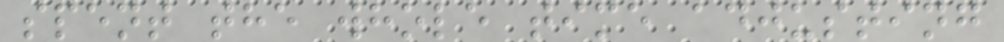spent the whole time adjusting
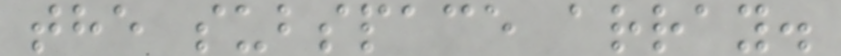the subspace array.
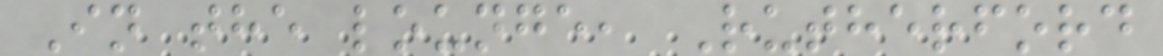In the lounge, Rutherford
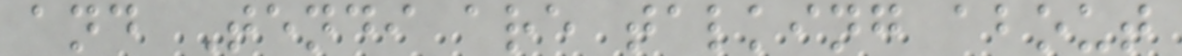and Tendi are talking about
